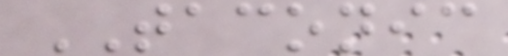TACONIC
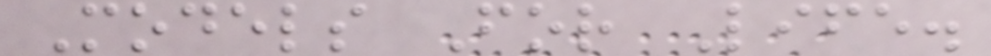Models For Life.
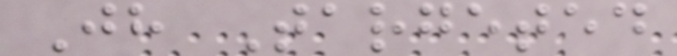Jh Targeted
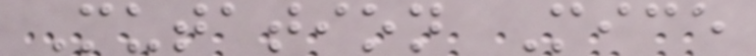Mutation Mice
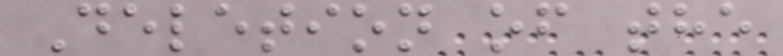Deletion of the
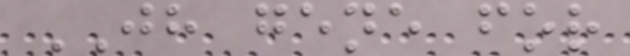JH gene for
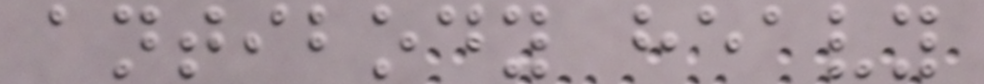antibody heavy
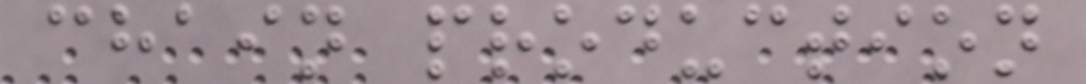chain production
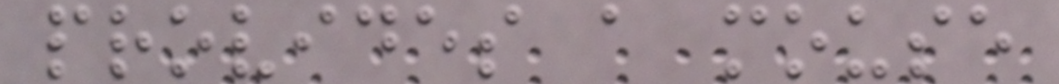provides a mouse
